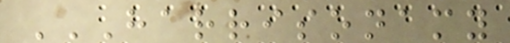HARRISONAMY
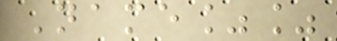Name%%
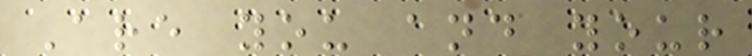Are you and your
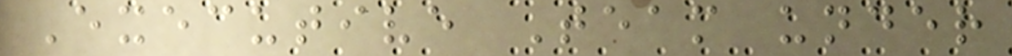Executive Team under
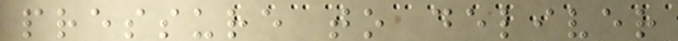pressure to deliver
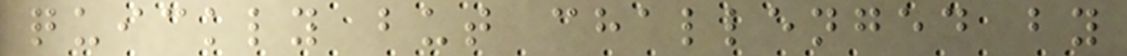quickly but challenged by
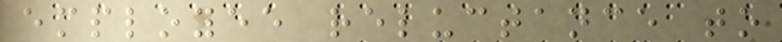employee reluctance to
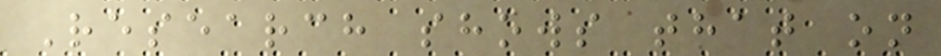Research shows that on
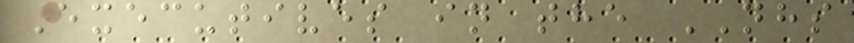Executives in the NHS
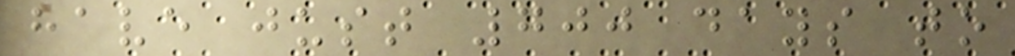have just 700 days to
